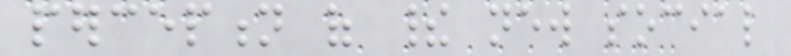perception of their new social
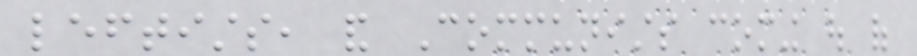leftists, and Communists coming out of
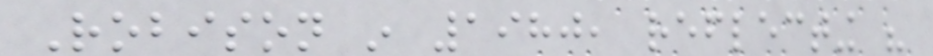Robison in 1980, reflecting his
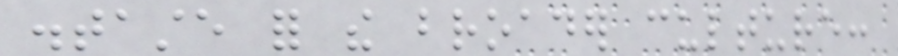distaste for the broader culture:
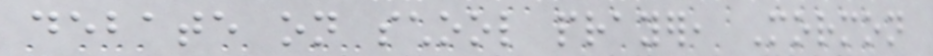debate on school prayer, Mormon
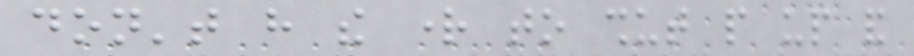don't have the right to shut people up and
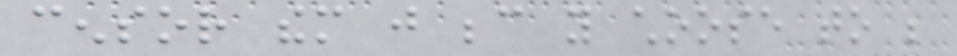censor them just because you choose to be
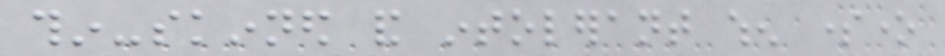thin-skinned and intolerant when someone
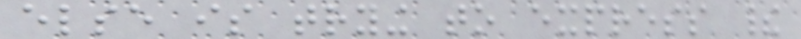else is trying to express their
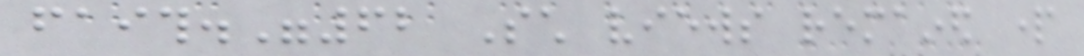faith."62 Such views remained part
